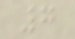7
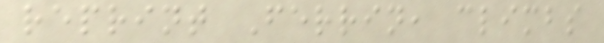reprint Ferrin, climbs
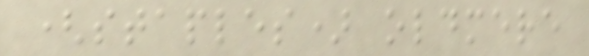(staples) oldmere
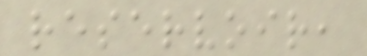reservoir,
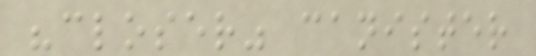"closer" canister
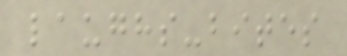laughs-bites
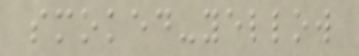smoked-yellow
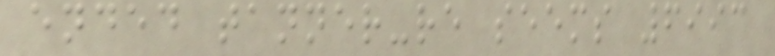ended tanner-re seems 6993
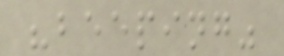"beeping"
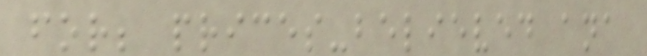for; prices-believed ana
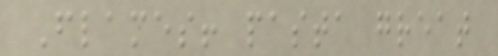Flames! pasta great
